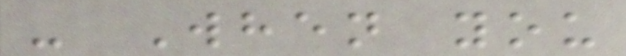- When you
